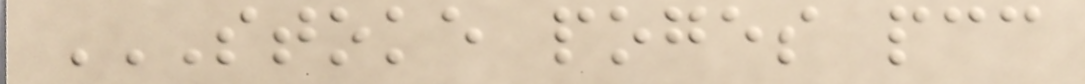STOKE POGES PCC
